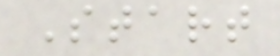Start
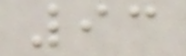93
